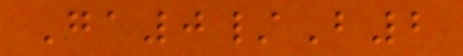Ga0/B2
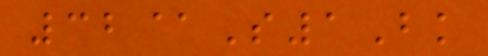32@S1Bk
